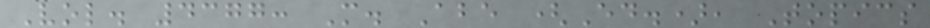Vol. 4377: M. Abe (Ed.), Topics
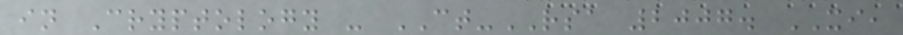in Cryptology - CT-RSA 2007. XI,
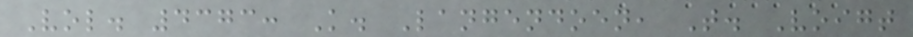Vol. 4373: K. Langendoen, T. Voigt
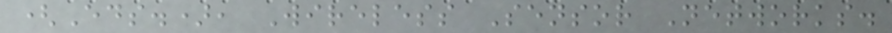(Eds.), Wireless Sensor Networks.
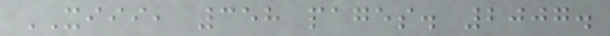XIII, 358 pages. 2007.
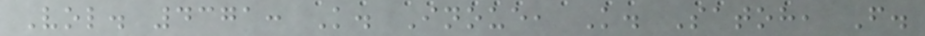Vol. 4371: K. Inoue, K. Satoh, F.
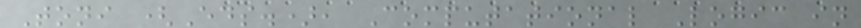Toni (Eds.), Computational Logic in
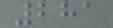281
